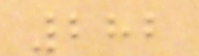282
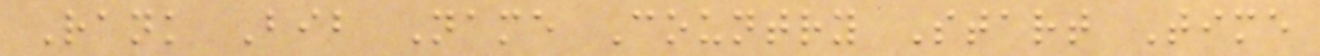Rank Bib Name Country Start Time
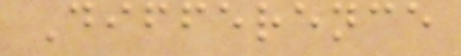Difference
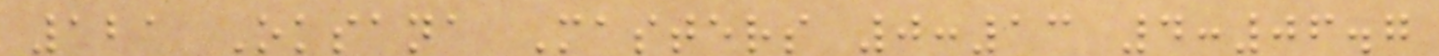121 Oksana Masters 0:13 4:06.7
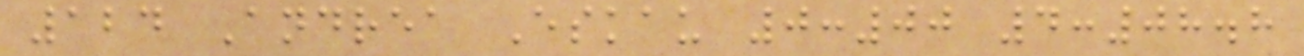124 Andrea Eskau 0:00 4:08.8
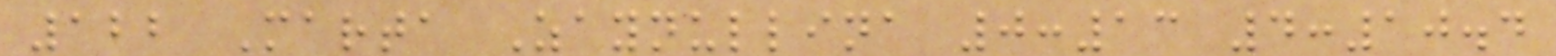122 Marta Zaynullina 0:13 4:10.4
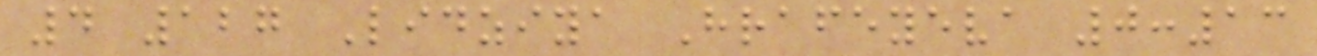4 127 Lidziya Hrafeyeva 0:13
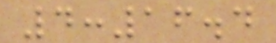4:16.4
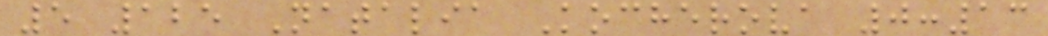5 125 Natalia Kocherova 0:13
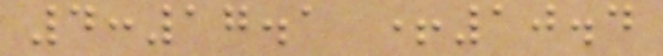4:17.1 +10.4
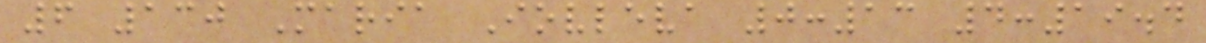6 130 Maria Iovleva 0:13 4:19.4
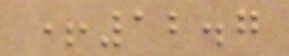+12.7
